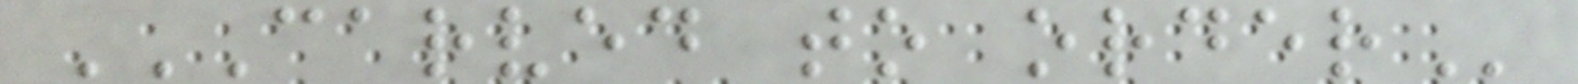CARVED TO ORDER
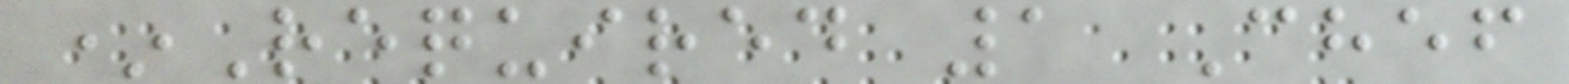*Required 1 Chef
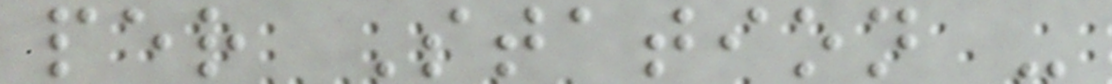per Station -
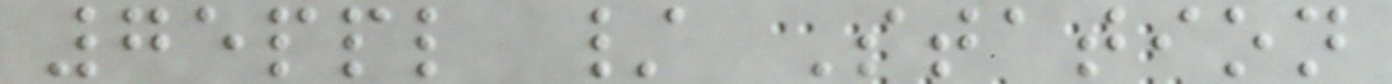75ppl / Station
